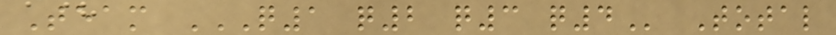Team Q1 Q2 Q3 Q4 Total
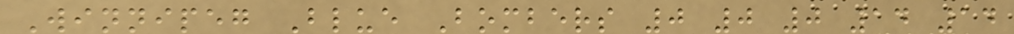Winnipeg Blue Bombers 0 0 0 14 14
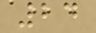24
